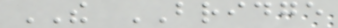THE BRIDGE
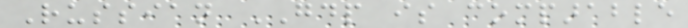Russian GDP is comparable
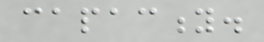capacity.
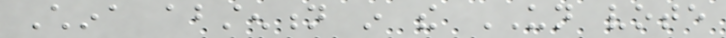China abstention in the UN vote
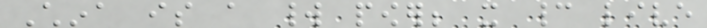China is a world power; it cannot live
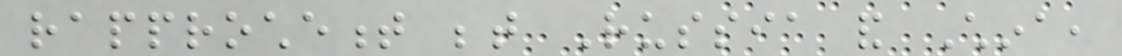rapprochement between Russia and China,
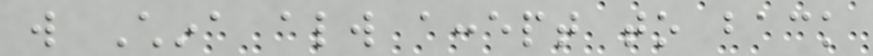will China always accept to back
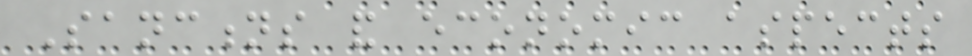Sanctions and economic aspects
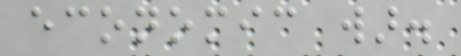economic war.
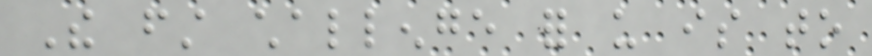The first challenge for us is to
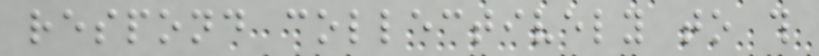respond collectively to this
